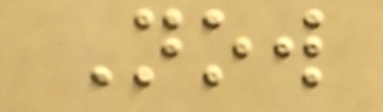Now
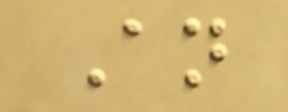An
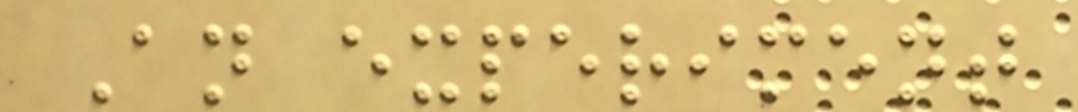An experiment
